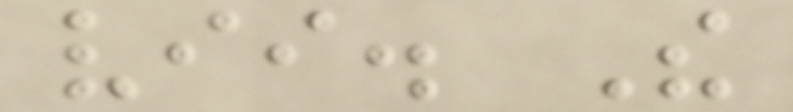vii. The
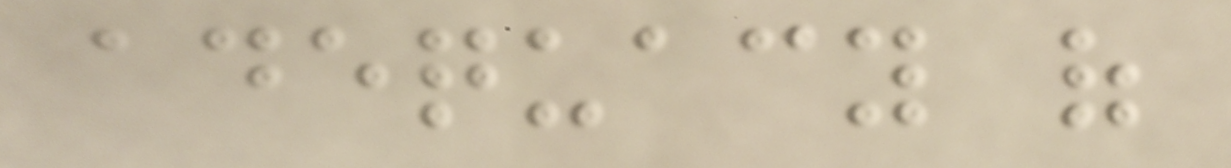adequacy of
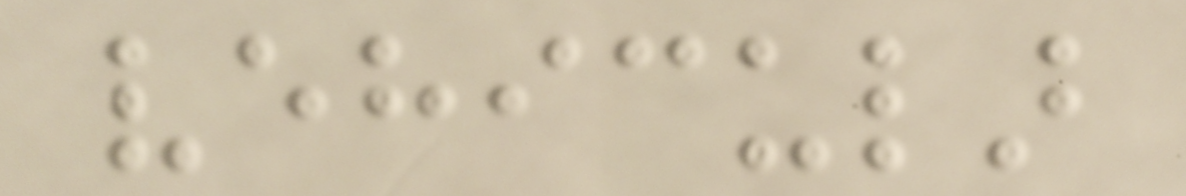vehicular
